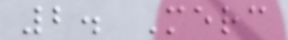2. Merc
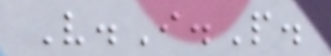V.I.P.
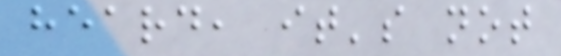heard, it's not
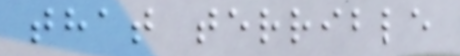that terrible
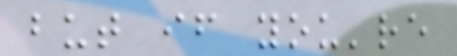but if you're
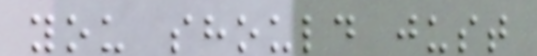you should just
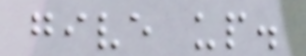give up.
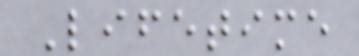Lifetime
